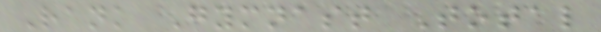Rank Gymnast Total
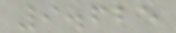9.625
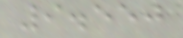9.550
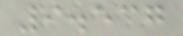9.537
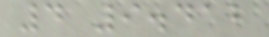4 9.412
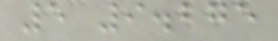5 9.275
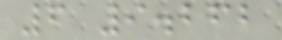6 9.262
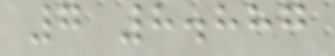7 8.887
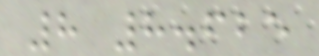8 8.625
